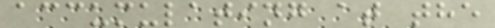accumulating at the
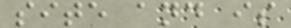site and is
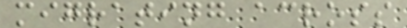migrating across
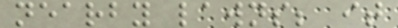nearby lawns; it
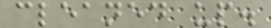cleaned up.
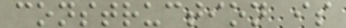construction is
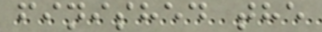finished the
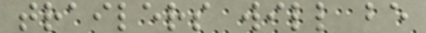trailers will be
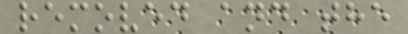removed and the
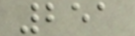251
